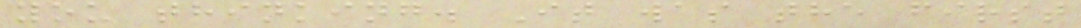you thinking. It was the first
